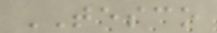TESCO
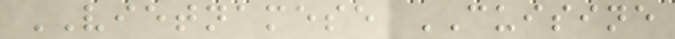VIETNAMESE CUISINE
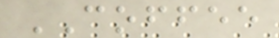COFFEE
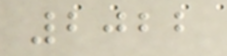2022
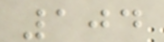104
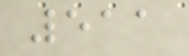511
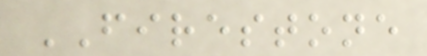FIRESTONE
